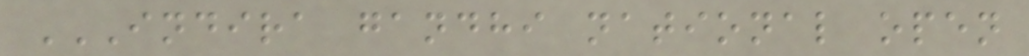INDIRA GANDHI NATIONAL OPEN
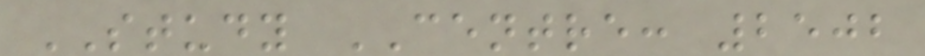STUDY CENTRE: 2502
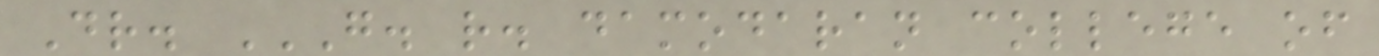Dr. G. R. DAMODARAN COLLEGE OF
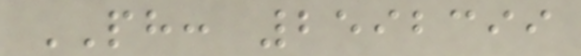PH: 2592399
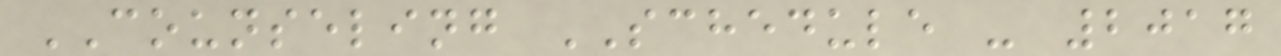COUNSELING SCHEDULE - 2017
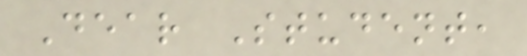Dear Student,
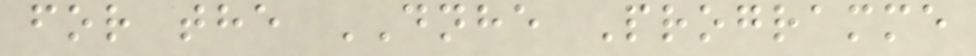for the DNHE Programme
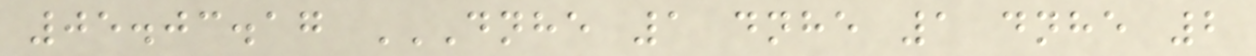05.03.17 DNHE 1 DNHE 1 DNHE 2
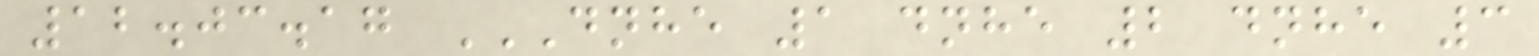12.03.17 DNHE 1 DNHE 2 DNHE 3
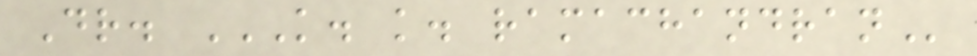Dr. K. K. RAMACHANDRAN
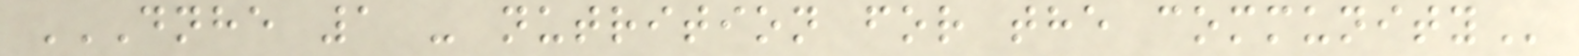DNHE 1 - NUTRITION FOR THE COMMUNITY
